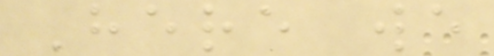Here we
